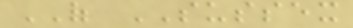OF SUSSEX
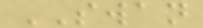SWAN
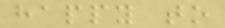happy to
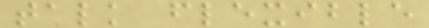talk flexible
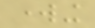working
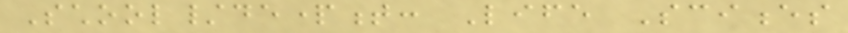School/department: Life Sciences
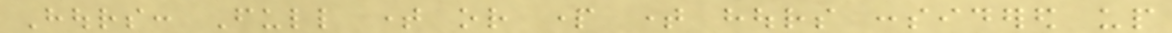Hours: Full time or part time hours considered up
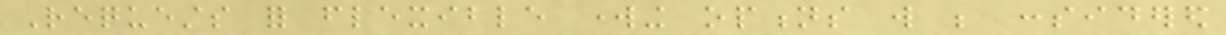Requests for flexible working options will be considered
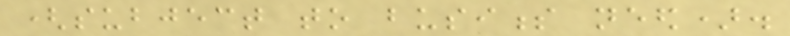(subject to business need).
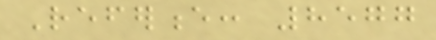Reference: 8577
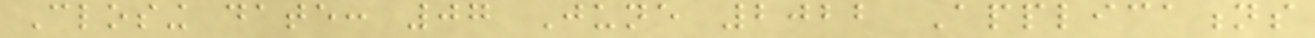Closing date: 07 June 2022 Applications
